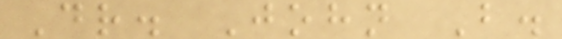Dr. John B.
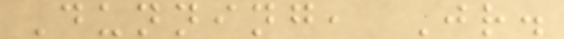Dunning, Jr.
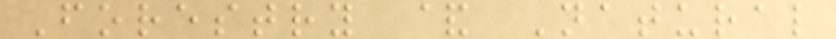Forestry & Natural
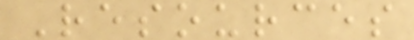Resources
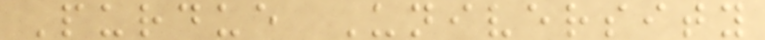Purdue University
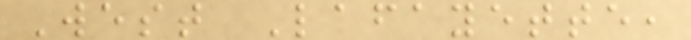West Lafayette,
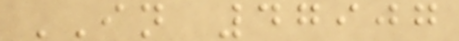IN 47907
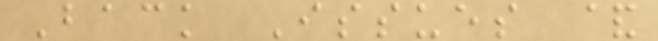Back Issues &
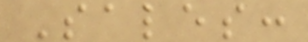Sales:
